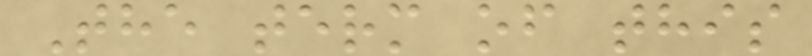The term of this
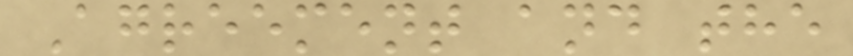Agreement and the
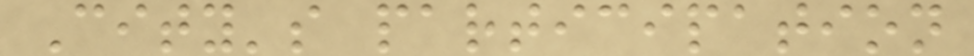City's participation
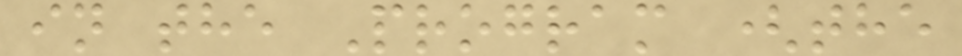in the Program (the
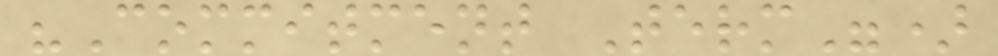"Commitment Term")
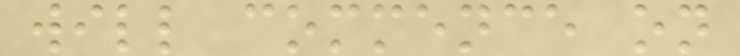will commence on
